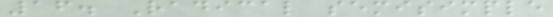16. Radical semisimple
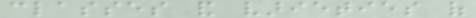classes and varieties of
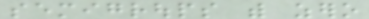semigroups with zero
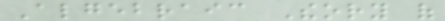Algebraic Theory of
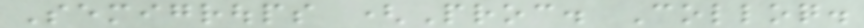Semigroups (Proc. Colloq.
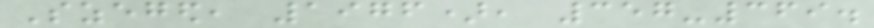Szeged, 1976), 357-369.
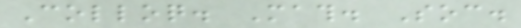Colloq. Math. Soc.
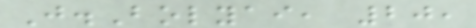J.Bolyai, 20,
